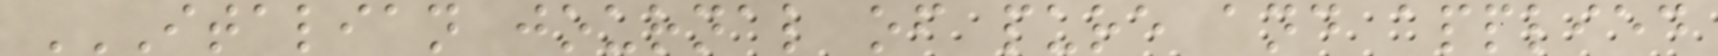ITALIAN JOURNAL OF PURE AND APPLIED
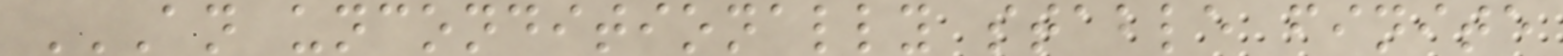AN UNCONDITIONALLY STABLE FINITE
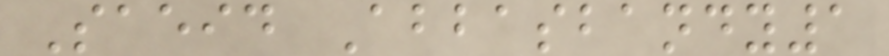Saeid Abbasbandy1
